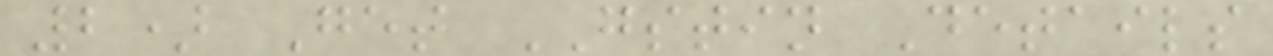2) Get GSTIN Details
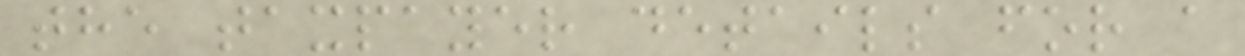the taxpayer details for a
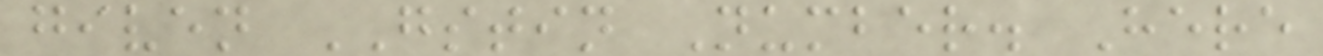given GSTIN Number. Here
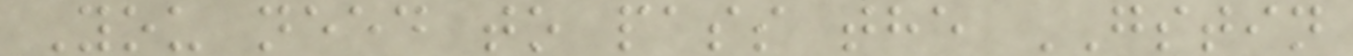You need to pass the GSTIN
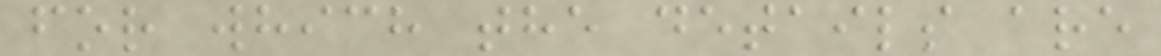for which the details are
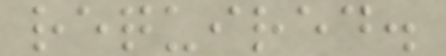required.
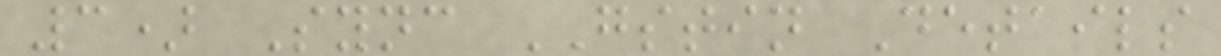3) Sync GSTIN Details
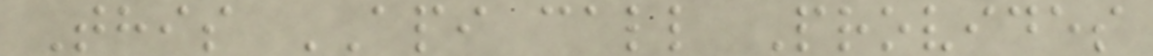This API call Provides
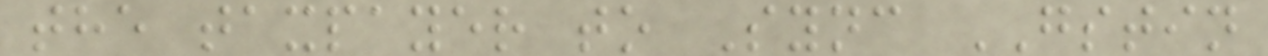the taxpayer to Sync GSTIN
